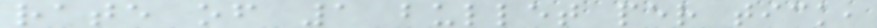rate of 1 bullet per tick,
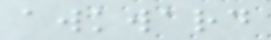awkward
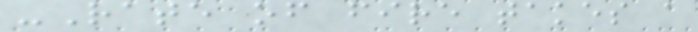-Rate of fire takes a
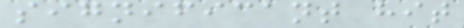significant hit
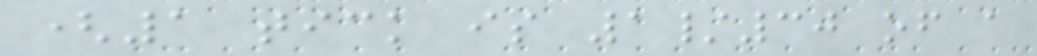(1 tick is 1/30 of a
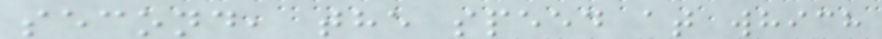second, the speed at which
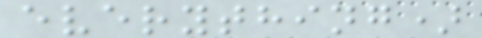everything)
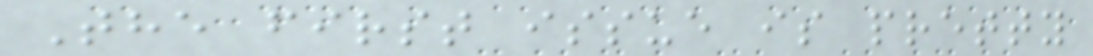The first issue is pretty
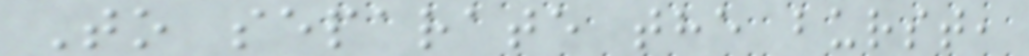To separate the burst,
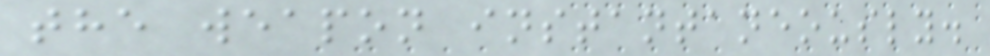the weapon instantaneously.
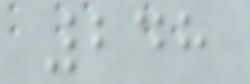248
